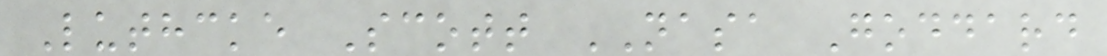Luthcke Scott NASA Goddard
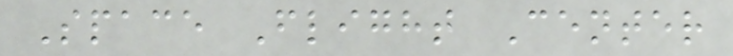Space Flight Center
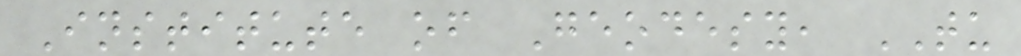Institute of Geodesy, TU
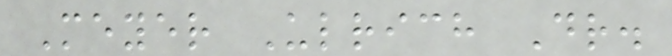Meyer Ulrich Dr.
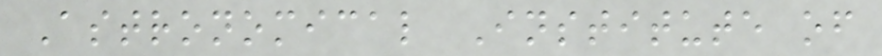Astronomical Institute of
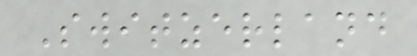Switzerland
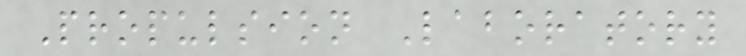Propulsion Laboratory
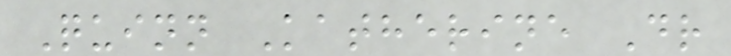Quinn Katherine Dr
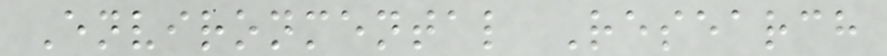Environmental Research
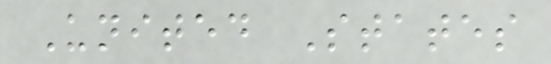United States
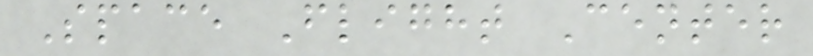Space Flight Center
